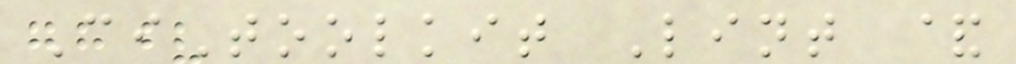CiToolkit Lint &
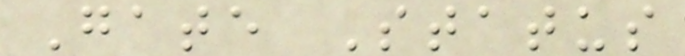Gate Status
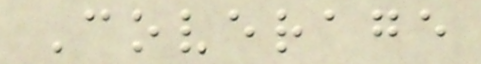Coverage
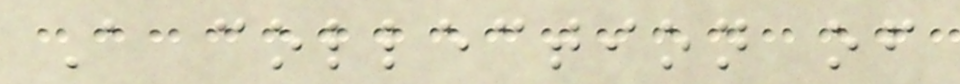A collection of
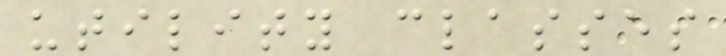utility classes
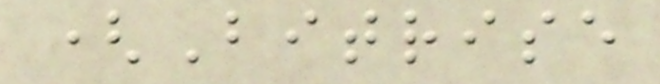(Bitrise
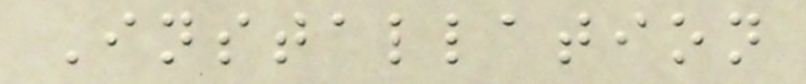Installation
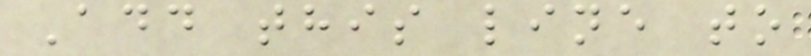Add this line to
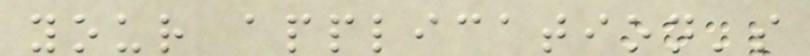your application's
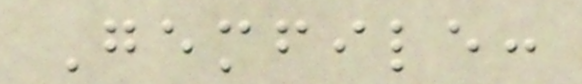Gemfile:
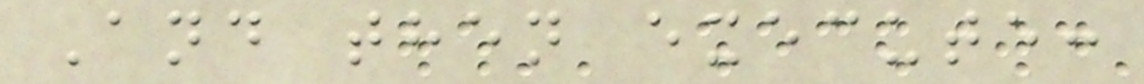And then execute:
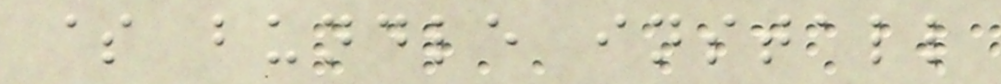$ bundle install
